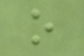o
